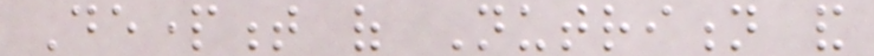Department of Nutrition and
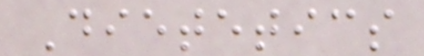Dietetics
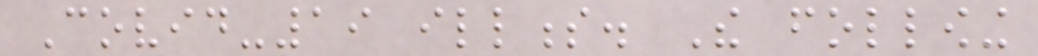Covid-19 illness. The following
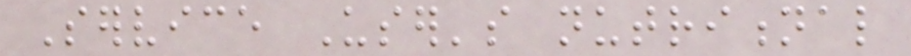Service User's nutritional
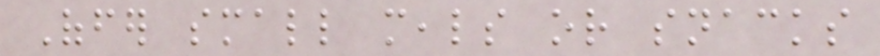Offer small meals or snacks
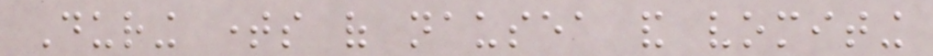During times of nausea and vomiting
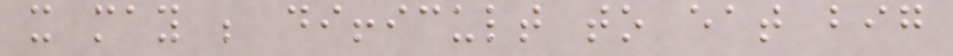it may be difficult to eat big
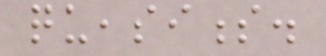queasiness.
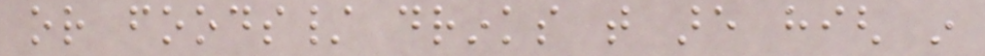or foods/ drinks that are high in
